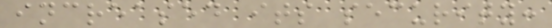increased its security:
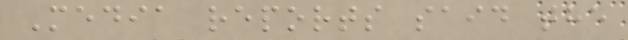Media reports said the
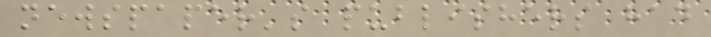newspaper's publishers had
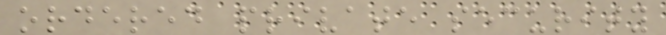ordered private security
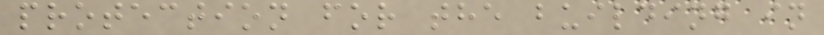protection for the building in
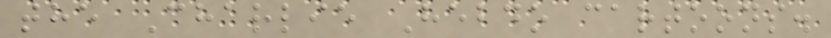the Charlie Hebdo cartoons.
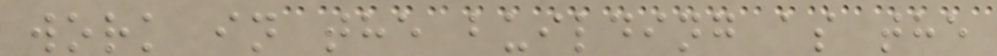work in the building as the
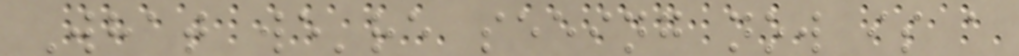What we're seeing now is a
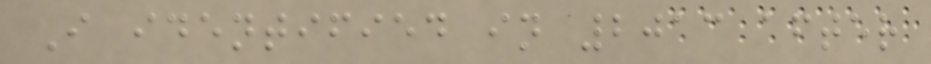I identified in 2013 after
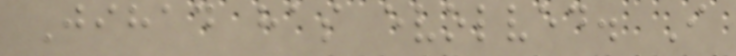Jihad has evolved. I
